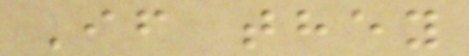If they
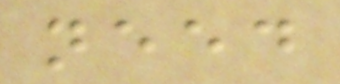need
